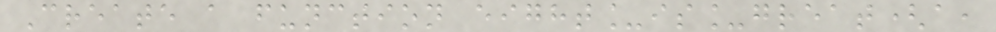Create a function eight_is_great(a,
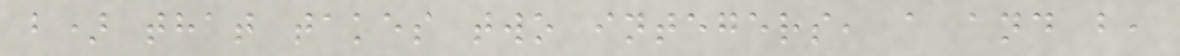b) that takes two integers, a and b,
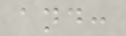and:
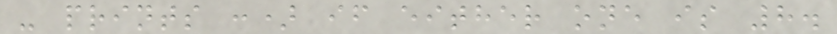- prints :) if either one is 8.
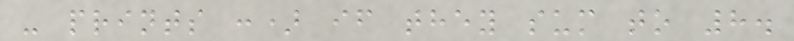- prints :) if they sum to 8.
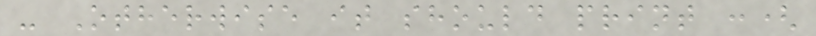- Otherwise it should print :(
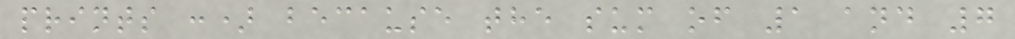prints :) because the sum of 1 and 7
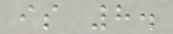is 8.
